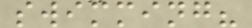swimming?
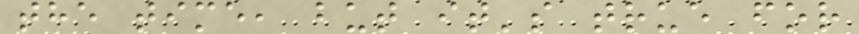the time, but it's true for
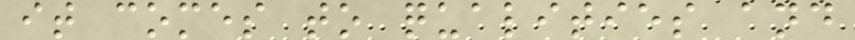it comes to qualities and
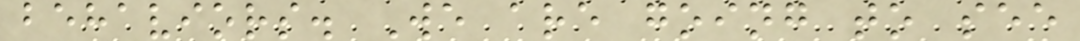behaviors. We are going to see
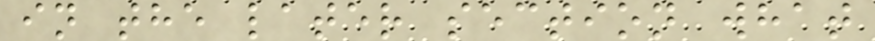in the later section what
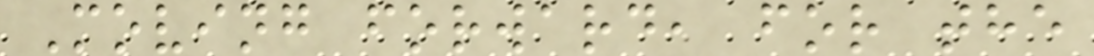Moving forward, for the
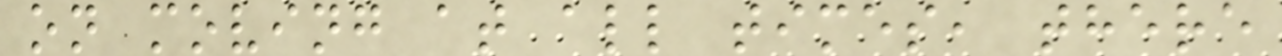on moving at all times, there
